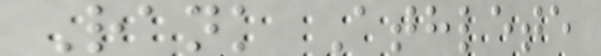Rank Athlete
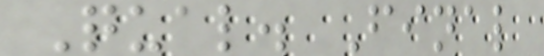Qual. Final
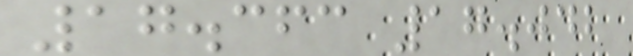17.363 17.042
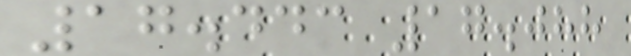17.443 17.088
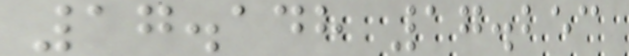17.148 17.253
